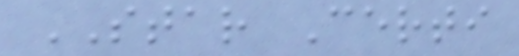STAR Certi
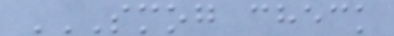SMOG CHECK
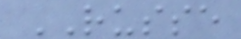RUSSE
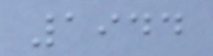1944
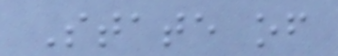State of
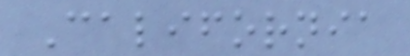California
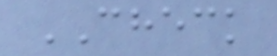CHECK
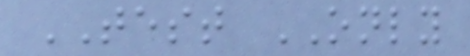TEST ONLY
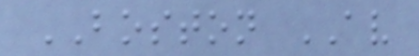BOSTON AV
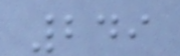249
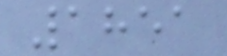1851
